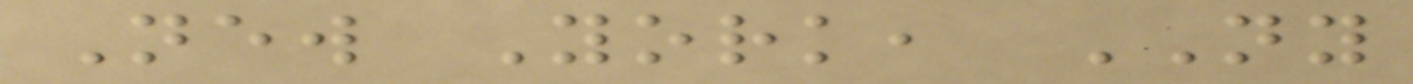New York, NY
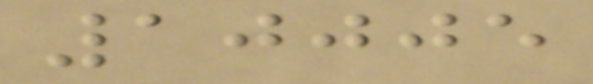10005
